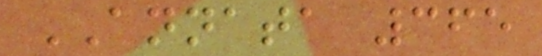ANNATA 365
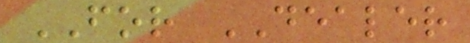FOR DEALER
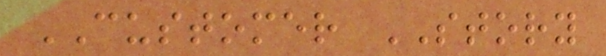CUSTOMER STORY
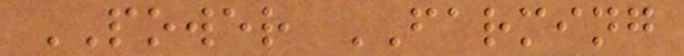POWER FARMING
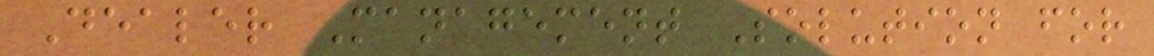Dealer Management Solution for
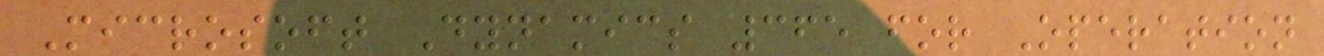Microsoft Dynamics 365 for Operation
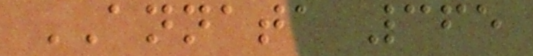ANNATA 365
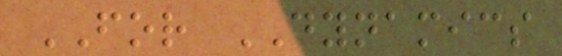FOR DYNAMICS
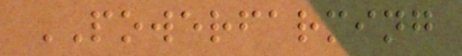POWERFARMING
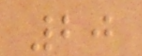20
